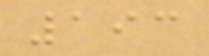193
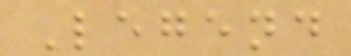Legend
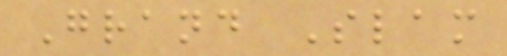Grand Slam
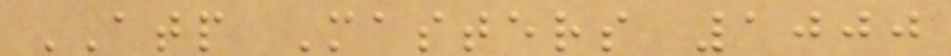ATP Masters 1000
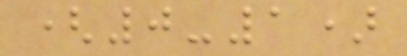(0-1)
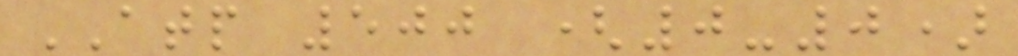ATP 500 (0-0)
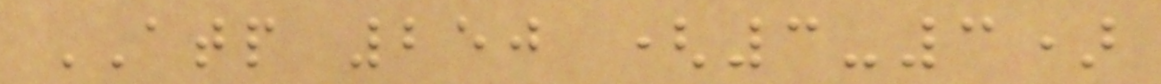ATP 250 (3-3)
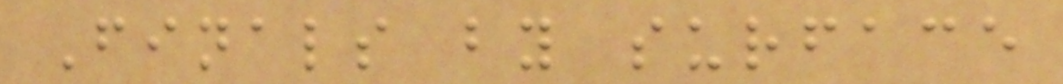Finals by surface
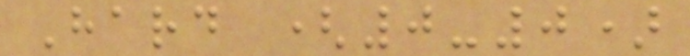Hard (0-0)
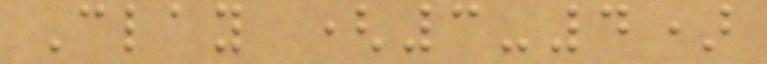Clay (3-4)
